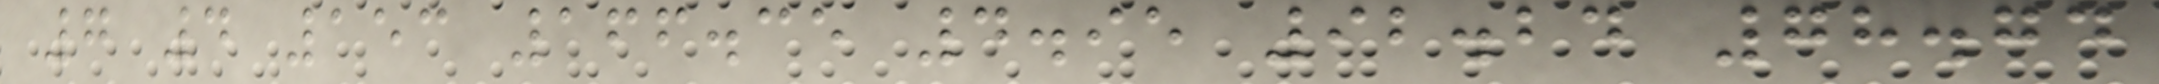7 4 153 166.35 4.95 92.24 78.74
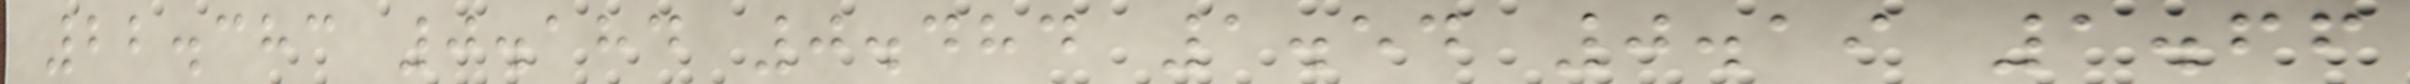22.383 0.184 0.484 1.54 0.19 1.66
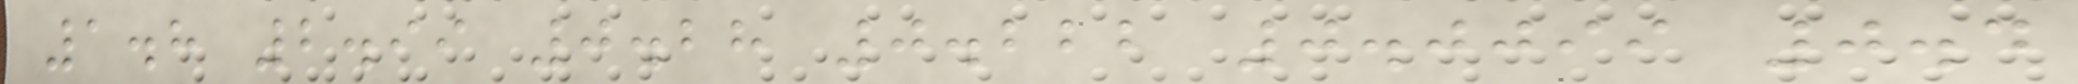1.8 2.99 0.28 0.222 0.0099 0.4
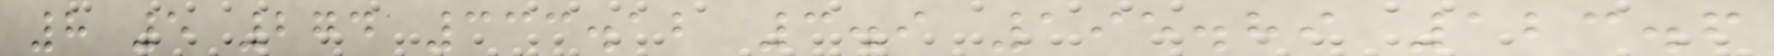8 5 274 333.12 3.9 195.89 123.6
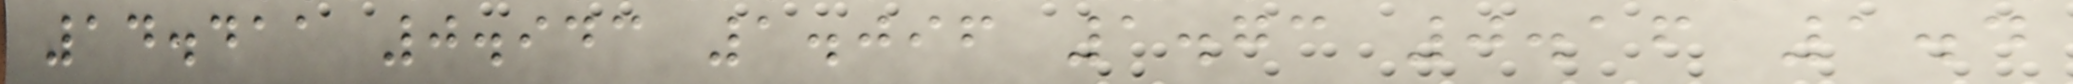14.411 0.943 1.096 1.73 0.16 1.4
